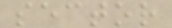sector
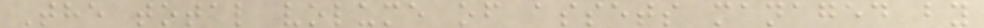The total volume of assets managed by
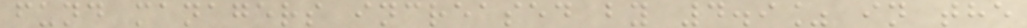fund managers increased by 4.9% in the
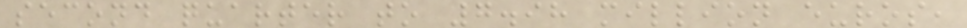second quarter to 7.98 million euros,
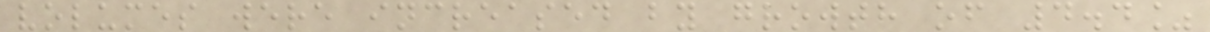volumes were increased by growth of 4.4%
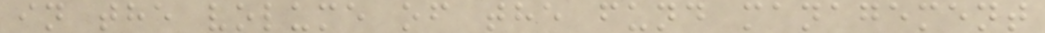in the volume of the fund management
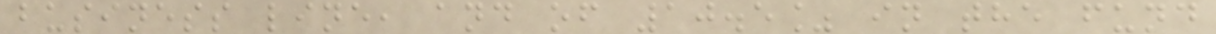business line, and of 10.5% in the fund
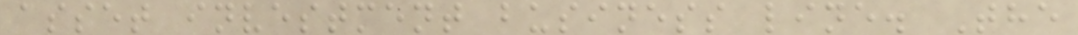asset investment business line. The
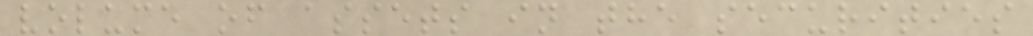volume of assets in the securities
